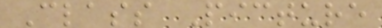Class Picture
